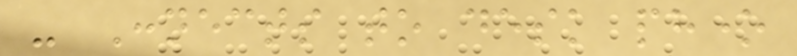- Connects to desk phone
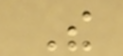The
